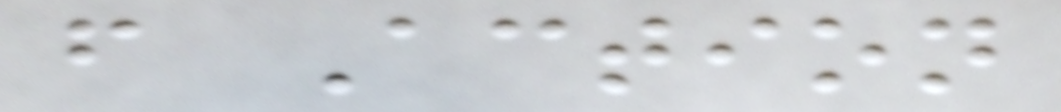f Action
